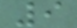9
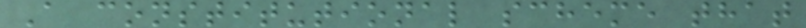A constitutional scheme that
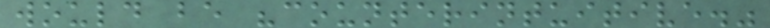would be "counterintuitive."
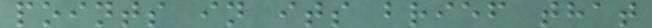points in its brief that
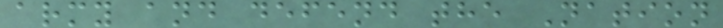army and defend the Nation
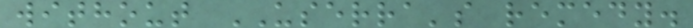without USERRA's remedy.
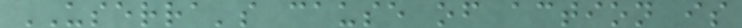USERRA's cause of action is
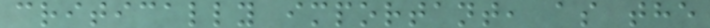critically important, as the
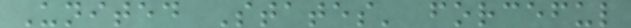United States' forceful
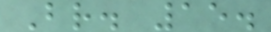Br. 15.
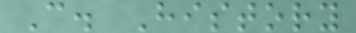C. History
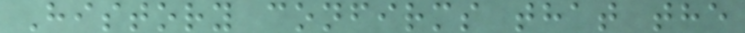History confirms that the
